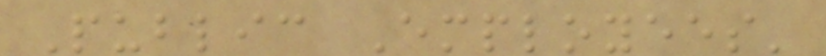Public Employees'
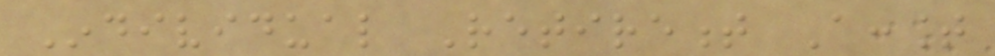Individual Retirement Account
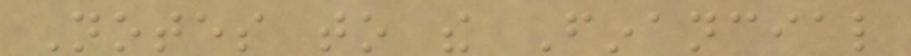Notes to the Financial
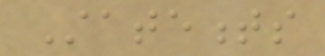Statements
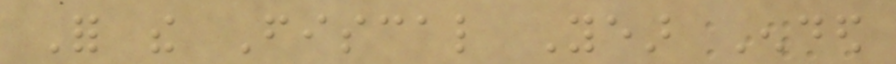For the Fiscal Year Ended
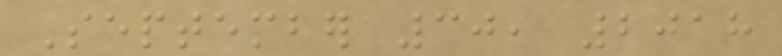September 30, 2018
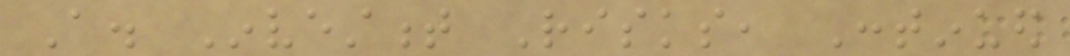A. Investment Risks, Continued
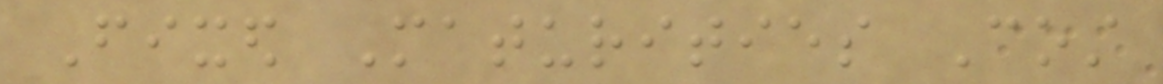Fixed Maturities Cost
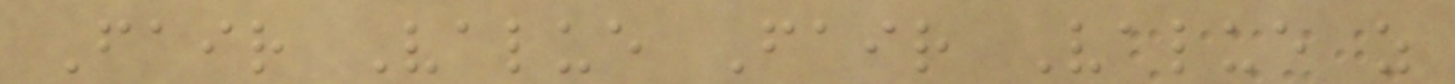Fair Value Fair Value as
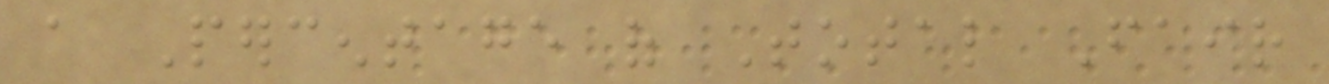a Percentage of Total Fair
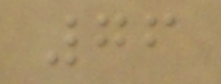76
